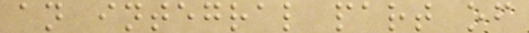an integral part of
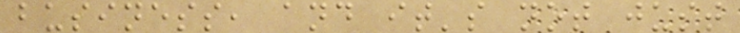business, and it's not just
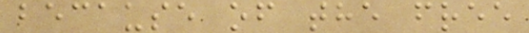because of the free
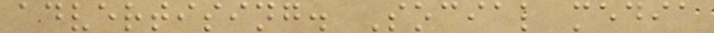advertising. Social media
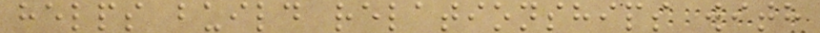helps build relationships with
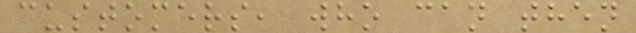customers, who can then
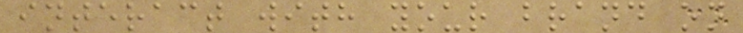interact with your brand on
